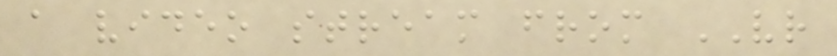a video stream from VR
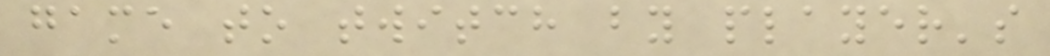game to twitch by player's
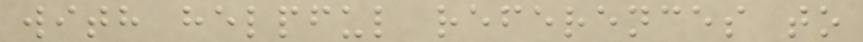with helpful references to
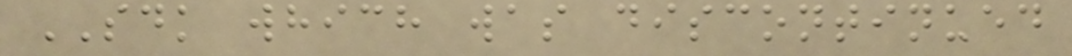SDK which was discontinued
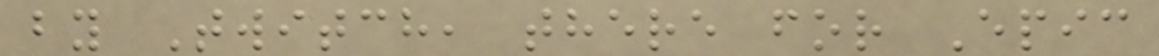by Twitch, there for Epic
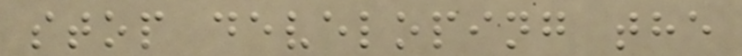stop developing the
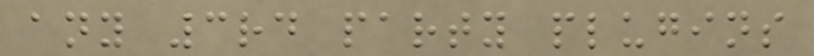any 3rd party plugins
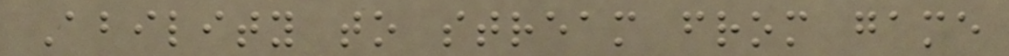Ability to stream from game
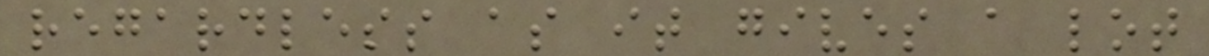regardless as it gives a lot
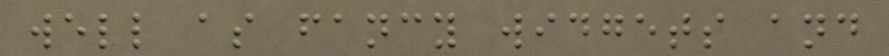well as fancy widgets and
